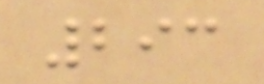293
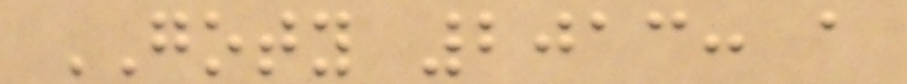GOTY 2013: a
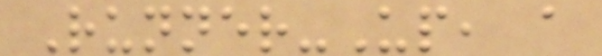Runner-Up, a
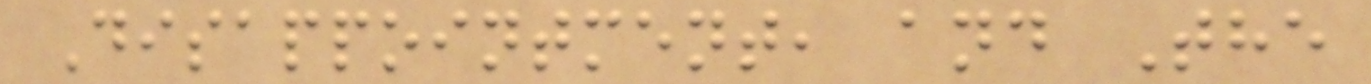Disappointment, and The
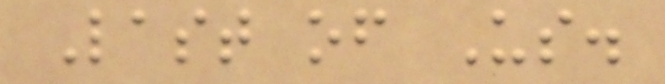Last of Us.
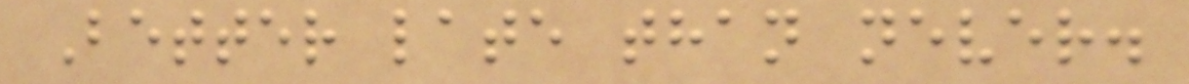Better late than never.
